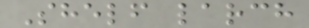Shelf larch
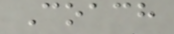Coach
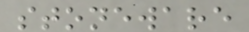stoneware
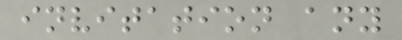invitation any
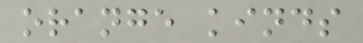orange kinds
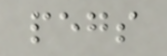pegs
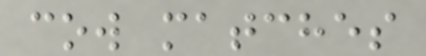cow matches
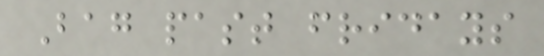Bag past fridays
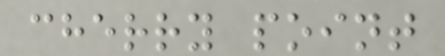cherry point
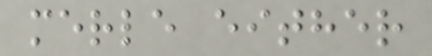merle either
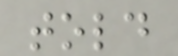told
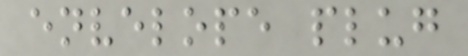envelope plug
